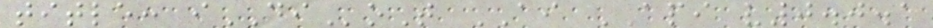title: iDIoT AI API v0.0.1
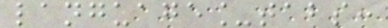language_tabs:
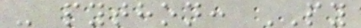- python: PY
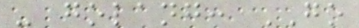- golang: GO
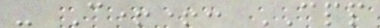- C++: CPP
